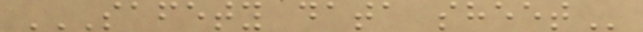SAFETY DATA SHEET
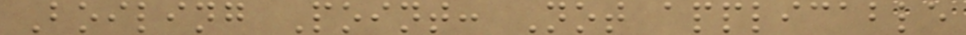Boiling Point: Not applicable
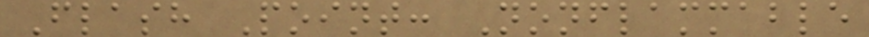Flash Point: Nonflammable
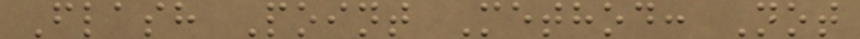Flash Point Method: Not
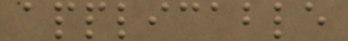applicable
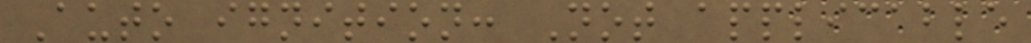Auto ignition: Not applicable
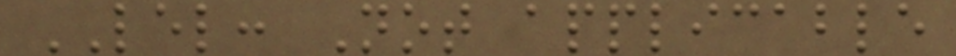LEL: Not applicable
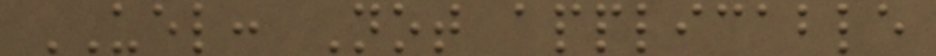UEL: Not applicable
